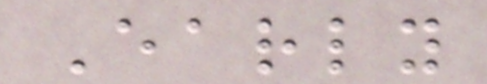Early
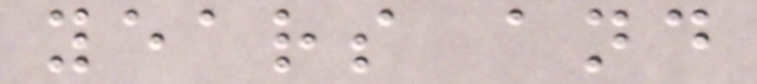years and
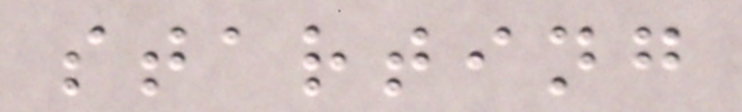starting
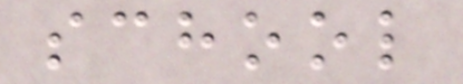school
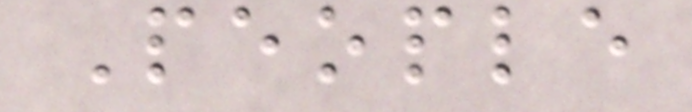People
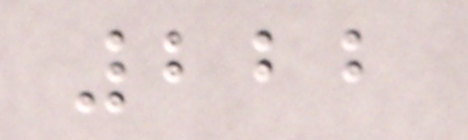222
